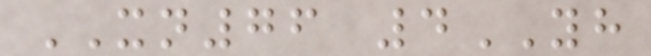XN76 4YH
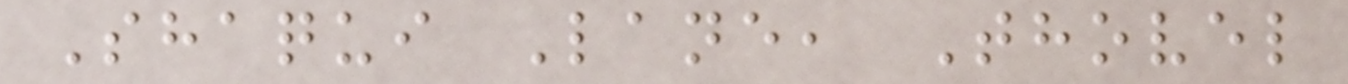Shaqui Lane, Thovel
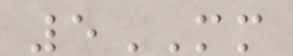5MM
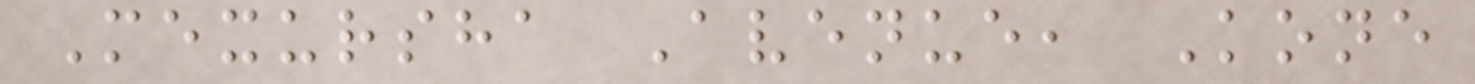Mexursha Avenue, Kone
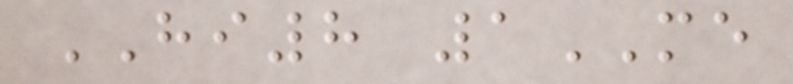HI8 1ME
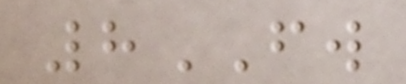8FW
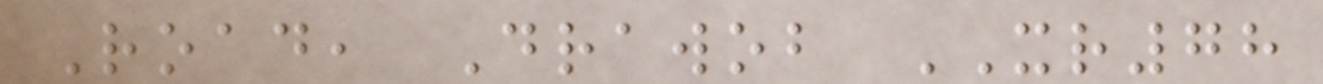Road, Drawob XR78
